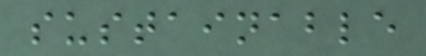sustainable
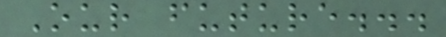Our future...
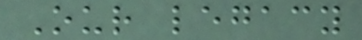Our legacy
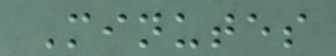Minutes
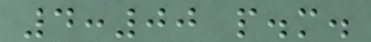4:00 p.m.
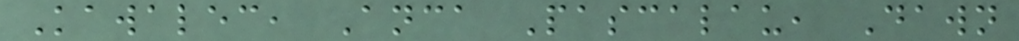Kawalec, Anca Pascalau, Dawn
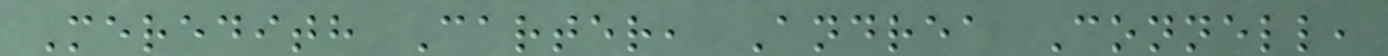Meredith Carter, Andrea Connell,
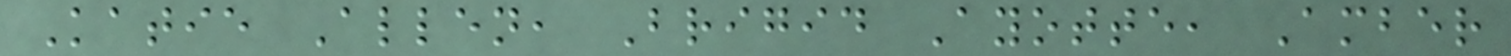Katie Allen, Brigid Ayotte, Amber
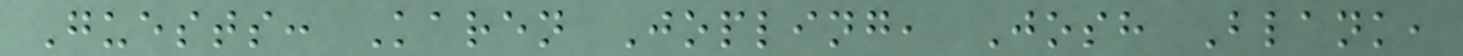Guests: Karen Jopling, Josh Blank,
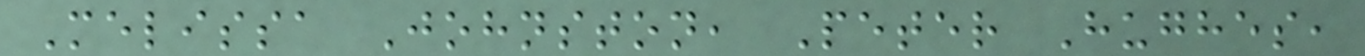Melissa Johnston, Peter Hughes,
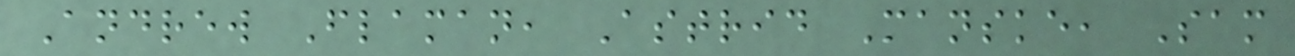Andrew Flaman, Astrid Manske, Sam
